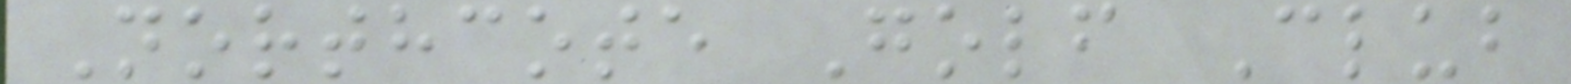Northcote Golf Club
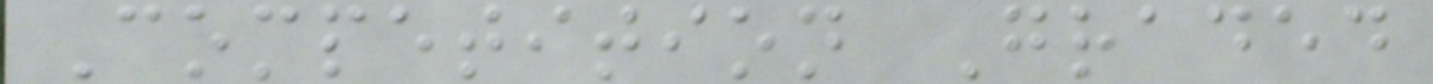Competition Graded
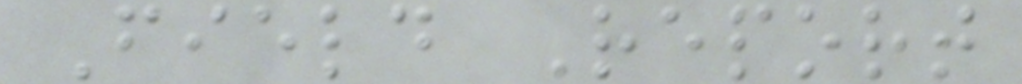Field Report
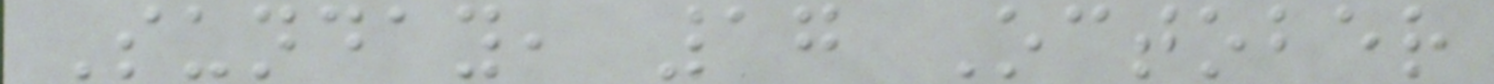Sunday, 17 October
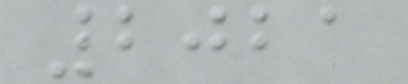2021
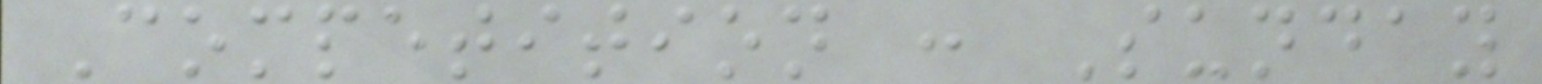Competition : Sunday
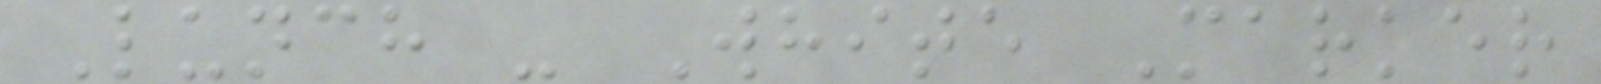Lunch - White Marker
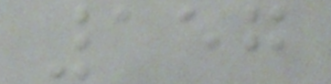157
